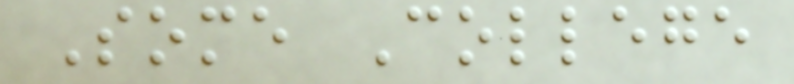Some College
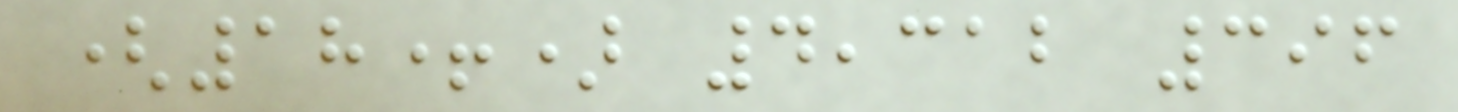(18+) 4,312 396
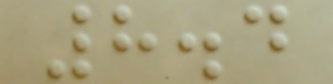8.4
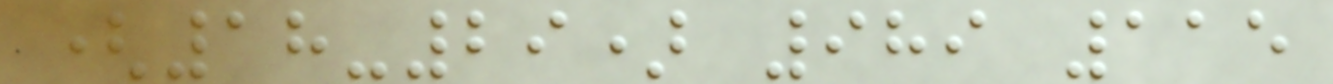(18-29) 989 115
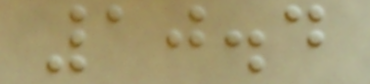10.4
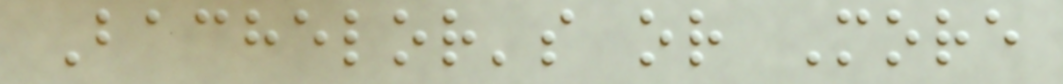Bachelor's or More
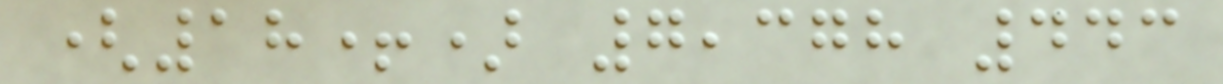(18+) 7,378 443
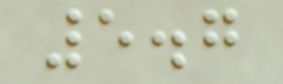5.7
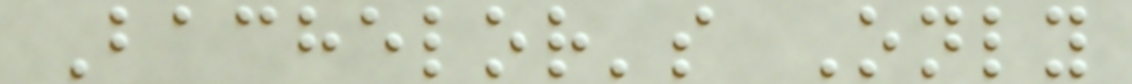Bachelor's Only
